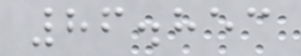86.853
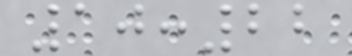10:22
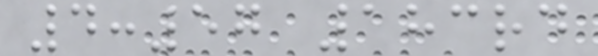4:57 183rd
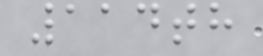114th
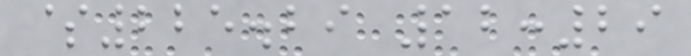$225.29 12:29
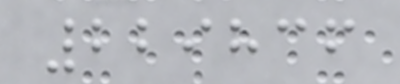229836
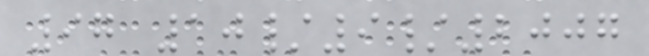97 10/9/2007
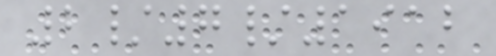2/7/1912
